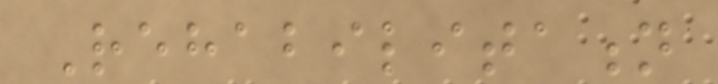Rehabilitation
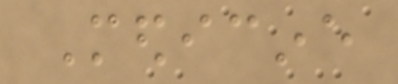Medicine
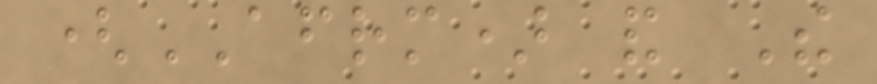(AFRM) and The
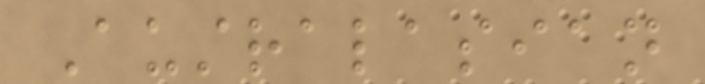Australasian
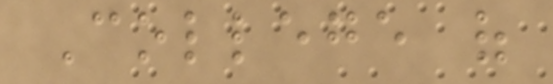College of
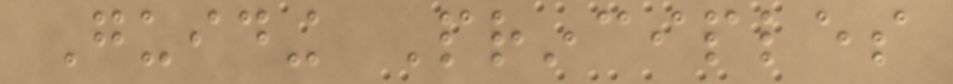Guiding Principles
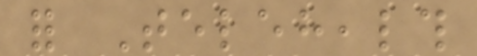for Telehealth
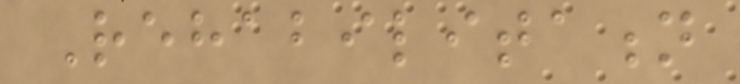Rehabilitation
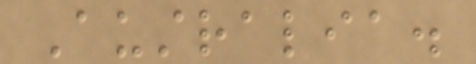Australia.
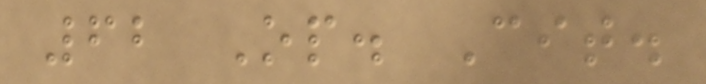62 Op. Cit.
